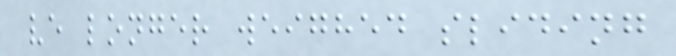ve longer weighed sliding
